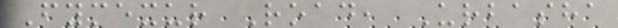Fymexur Road, Urbasha
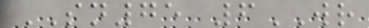SN75 6WR
